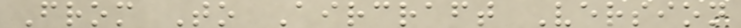From To Aircraft Version
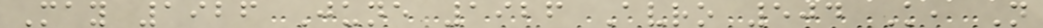May 1926 June 1926 Avro 504 K, N
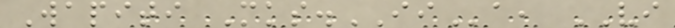Wapiti Mks.IIa, VI
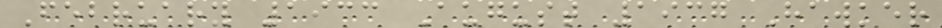February 1933 August 1937 Hawker
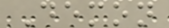Demon
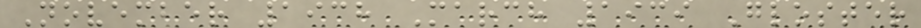November 1938 March 1939 Gloster
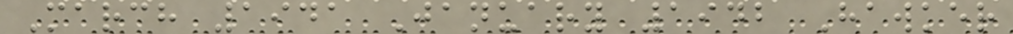March 1941 January 1942 Hawker
